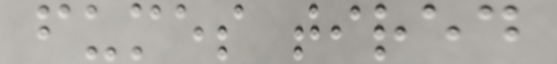fumes tired
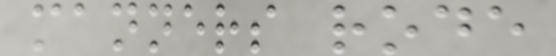manners rode
